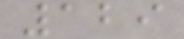129
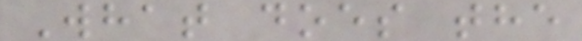What does the
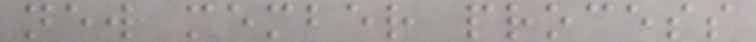new member process
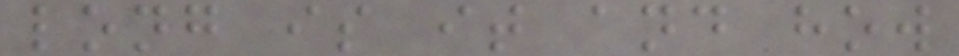long is it and how
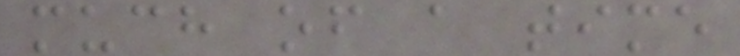much of a time
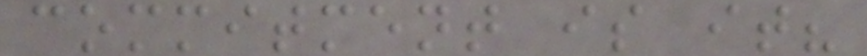commitment is it?
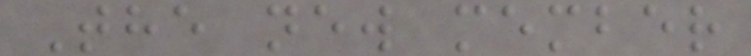The new member
